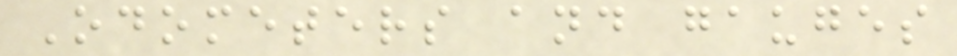Odometers and gauges
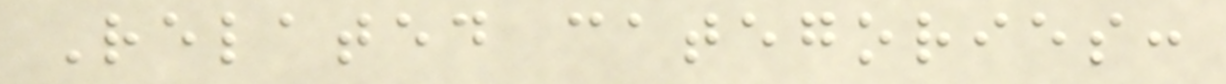Related categories:
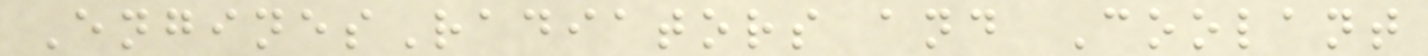EnginesRadiators and Coolant
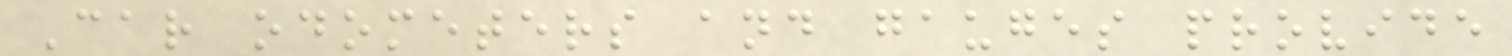Car odometers and gauges provide
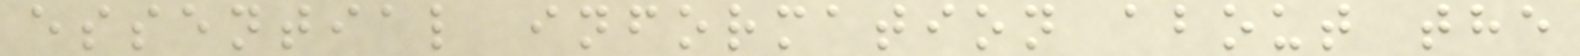essential information about the
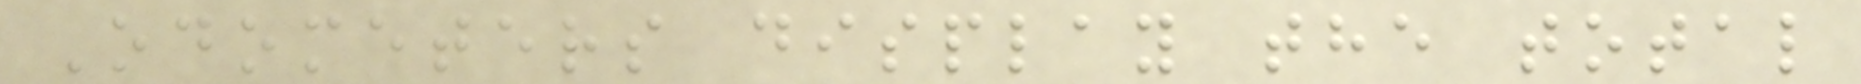Odometers display the total
